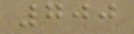700
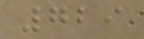729
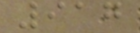917
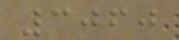3060
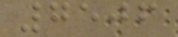7506
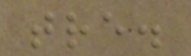tre.
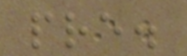pre.
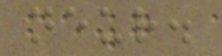neur.
